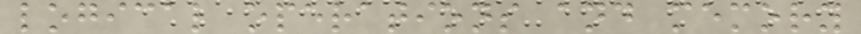logical operations and memory
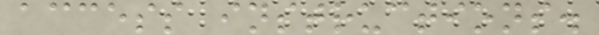access instructions.
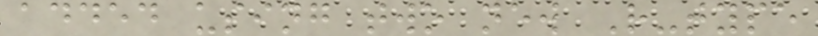added using two new R-type
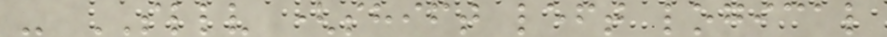- SLLV (shift left logical
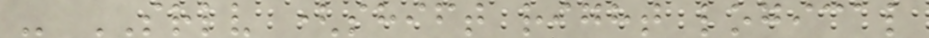- SRLV (shift right logical
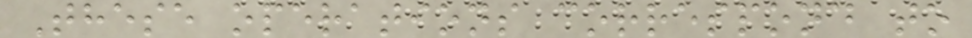These operations correspond to
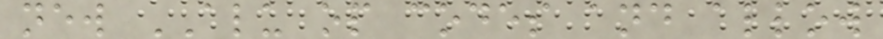new ALU op codes and allow
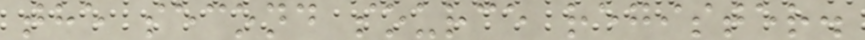the second source register.
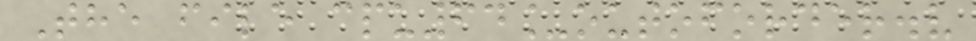The file cpu64_outoforder.v
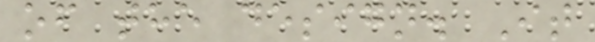of the design. It
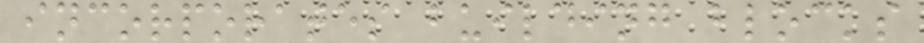incorporates building blocks
